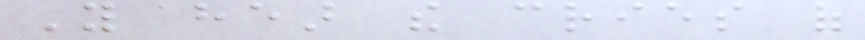You hear the cries of
